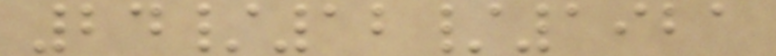24/12/1921
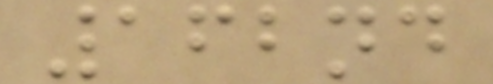162nd
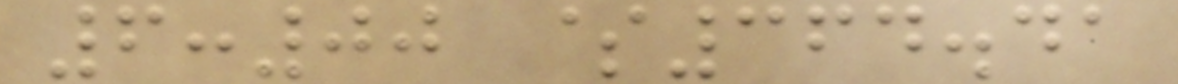6:00 $364.41
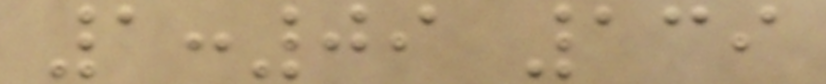1:09 139
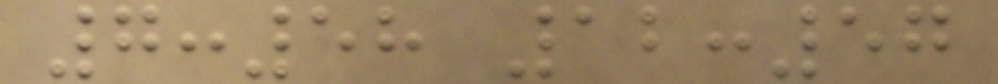7:58 12:57
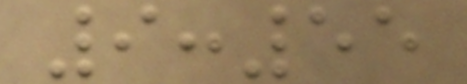9:55
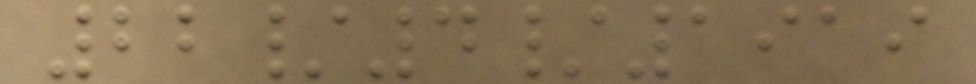22/4/1919
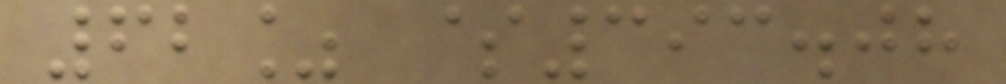62% $393.08
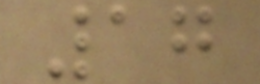17
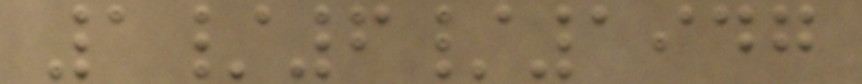1/6/1947
